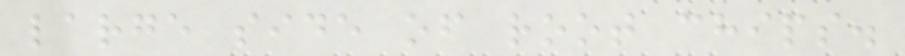large side of root chips.
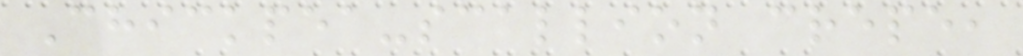Chickpea-scallion crepe,
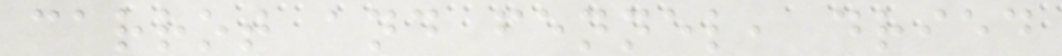carrot and fennel, dried
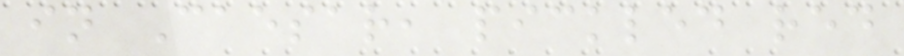in Caesar, pickled red
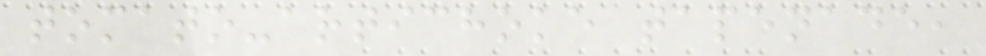tomato-artichoke tapenade,
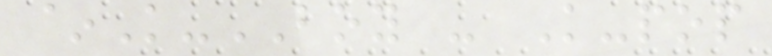~K-BOY - K-pop
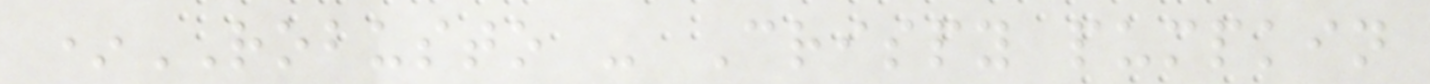*ROBUSTO - Crispy pumpkin
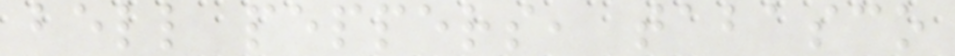bell peppers, tabasco
